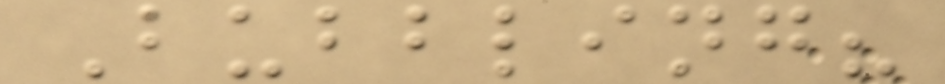Bubbling?
